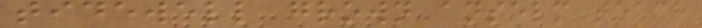tidewell grown anselm teach
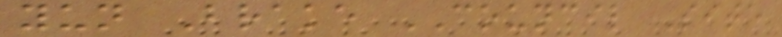yun Brake COUNCIL Site
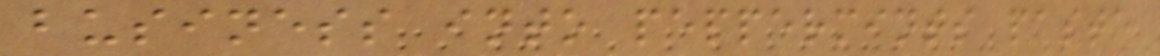business into peppermints paste
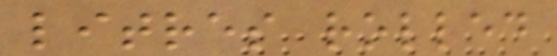litres rolled
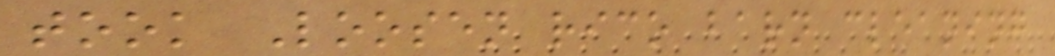took Loosen rico barn cleaning
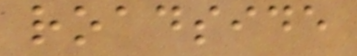roadside
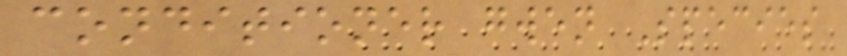conditioner gwen Species
